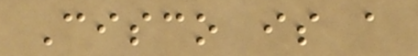Cisco is a
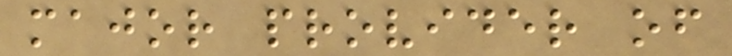major provider of
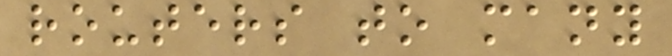routers to many
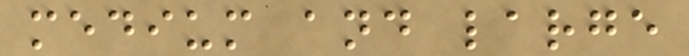medium and large
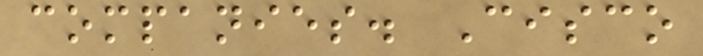companies. Cisco
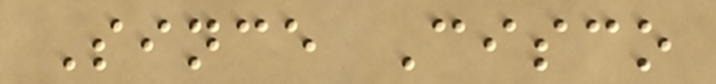Since Cisco
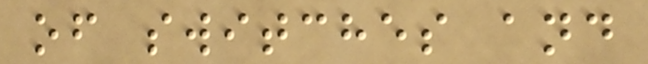of switches and
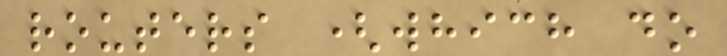routers (which do
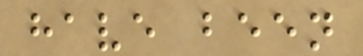have been
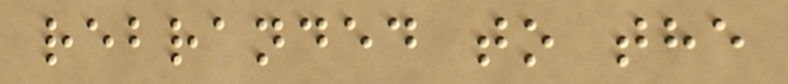rebranded to the
